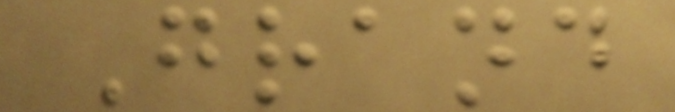Grand
